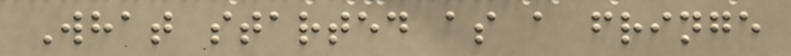What started as a fringe
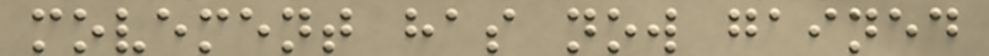movement has now gained
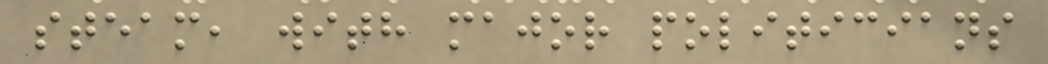steam, with major politicians
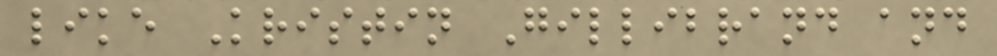like Kristin Gillibrand and
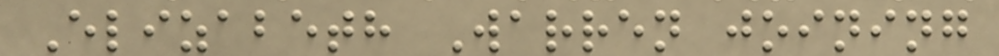Elizabeth Warren joining
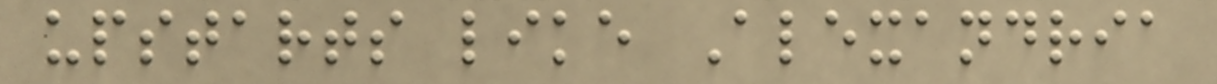upstarts like Alexandria
